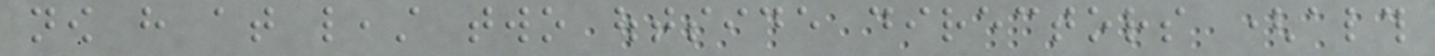now have at least two outside directors (although
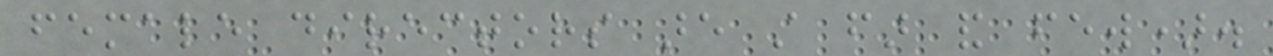female directors are still far and few).
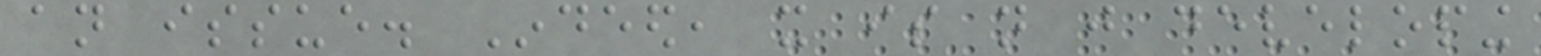an issue. Indeed, it is not just developing
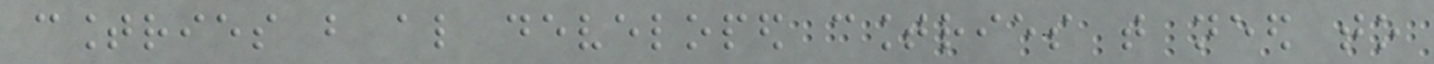countries but also developed countries that need to
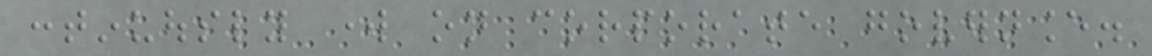continuously work on corporate governance.
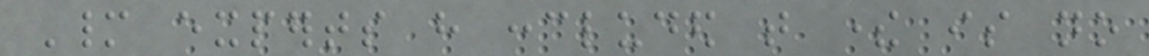Many experts have concluded that there is no
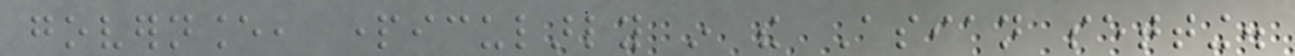governance, particularly in the Asian setting.
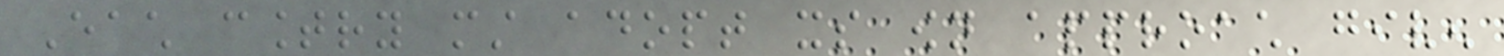Each country must adopt its own approach given
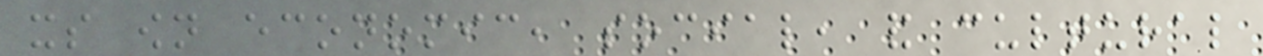its own economic, social, and cultural
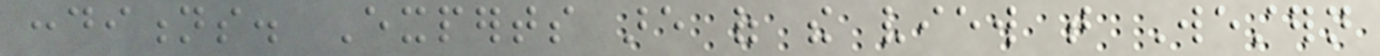conditions. Experts are of the view that Western
